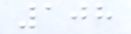108
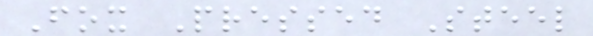Fox Pressed Steel
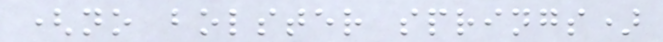(no bolster springs)
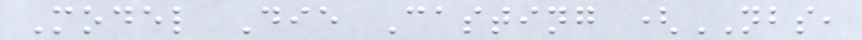Model Die Casting (NBS,
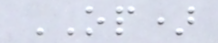OP)
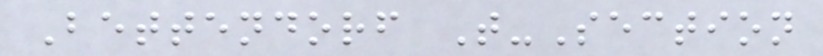Bettendorf T-Section
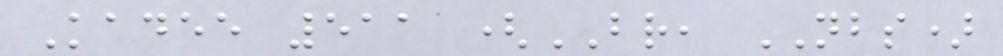Kadee 511 (BR, NBS)
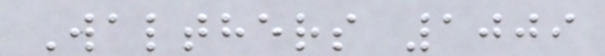Walthers 1009
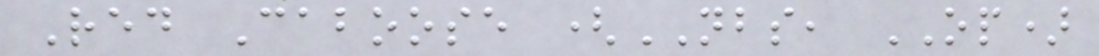Red Caboose (NBS, OP)
